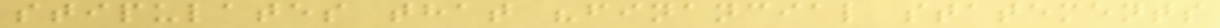stipulates that "financial statements
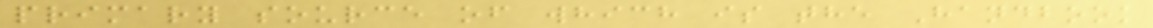primary source of which is the Handbook
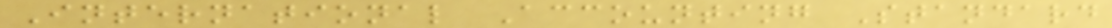International Accounting Standard
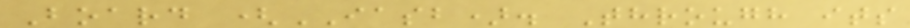Board (IASB). Through its
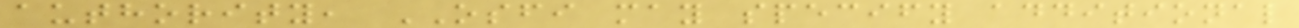authority, OSFI may specify additional
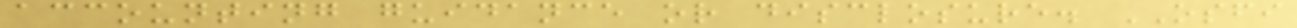accounting guidance or disclosure. OSFI
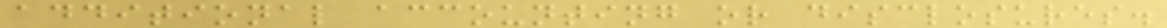additional accounting or disclosures.
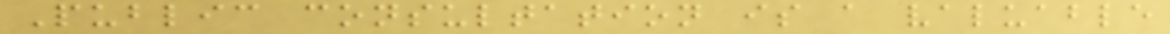Public consultation is a valuable
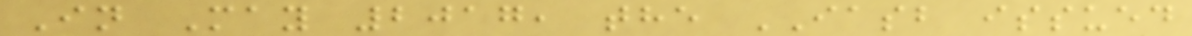In May 2017, the IASB issued
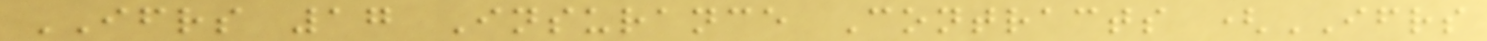IFRS 17 Insurance Contracts (IFRS
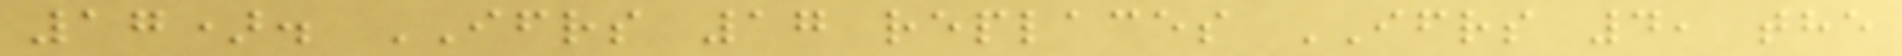17). IFRS 17 replaces IFRS 4, the
